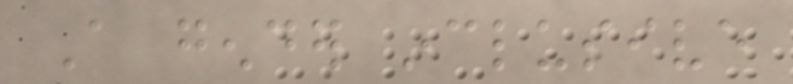A gender inclusive
